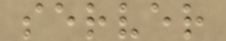server
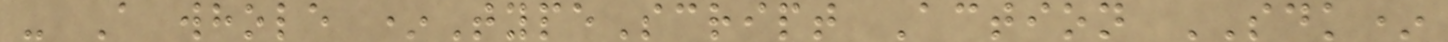- A whole *TypeScript Action SDK*
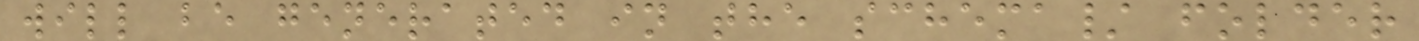will be generated in the schema/ folder
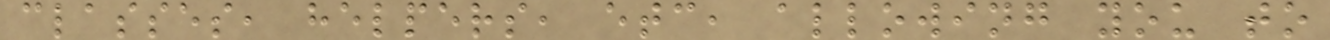classes, helpers, etc, allowing you to
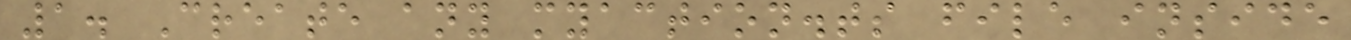1. Create any myaction.ts file inside
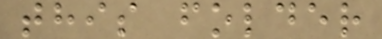this folder
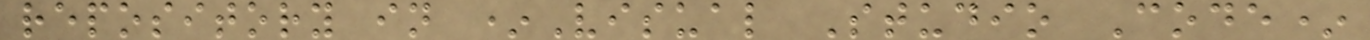repository in *Visual Studio Code*
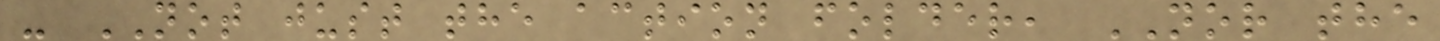- NOT just the action folder, NOR the
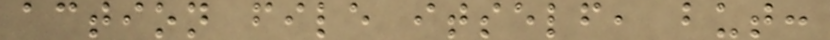action file itself, but:
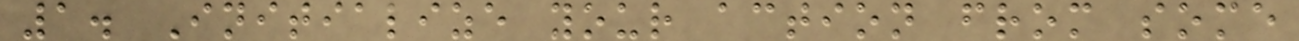1. Initialize your action from some
